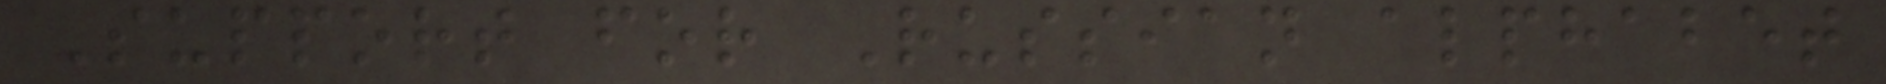Support for Russian alphabet
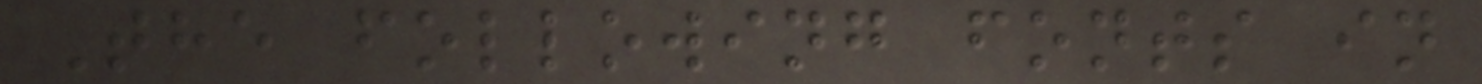The following fonts in
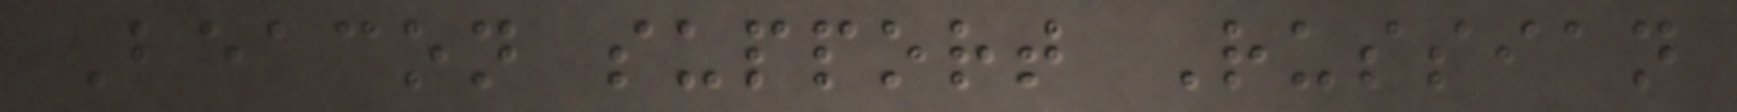Beacon support Russian
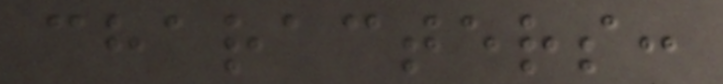characters:
